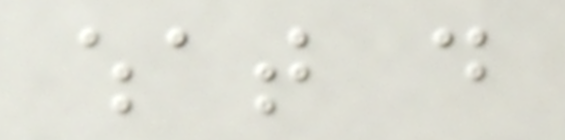what do
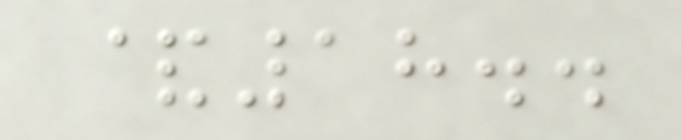&18..
